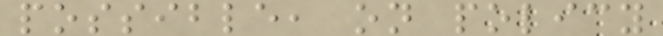possible, on policy
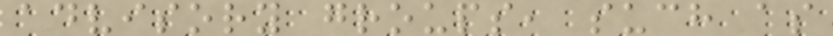advisory groups, such as
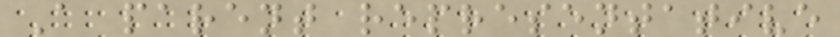A parent representative
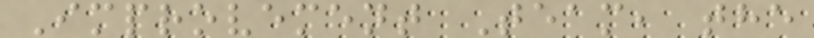Improvement Team, the
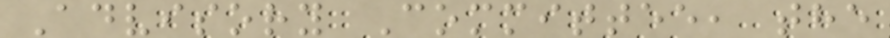Advisory Committee, the
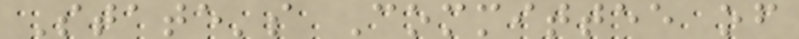State's Committee of
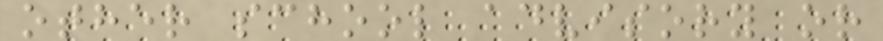other school advisory or
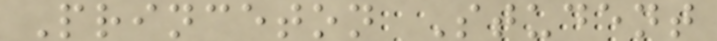Princeton Student
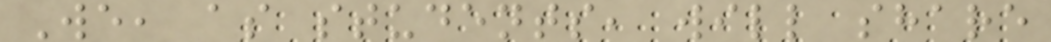We, as students, will share
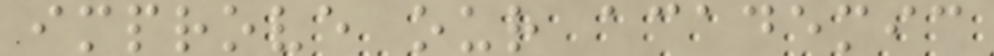improve our academic
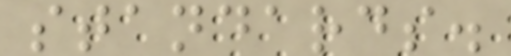standards.
